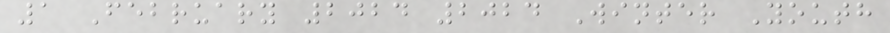1 February 2024 2024 Winter Youth
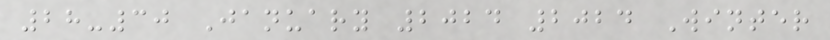28-30 January 2024 2024 Winter
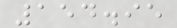154.95
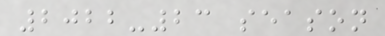2022-23 season
